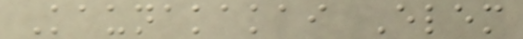Kaunakakai Elem
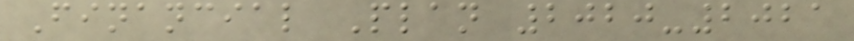Financial Plan 2020-2021
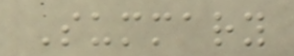Summary
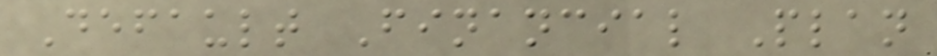Default Financial Plan
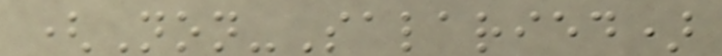(Non-Salaried)
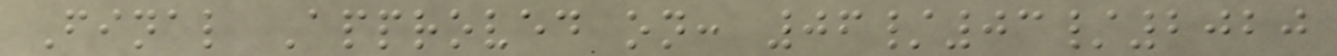Final Approved on: 06/03/2020
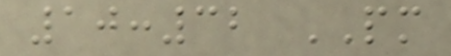10:32 PM
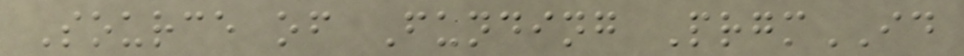Source of Funding PrgmID
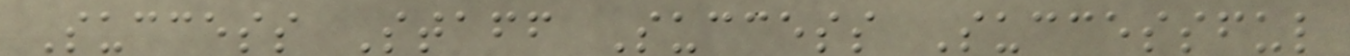Success Staff Success Successful
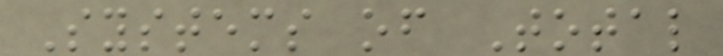Systems of Total
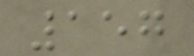157
